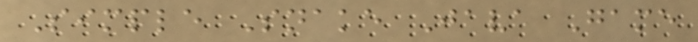Simple Snake Java Game
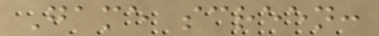Game screen:
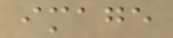image
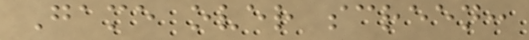Game over screen:
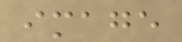image
